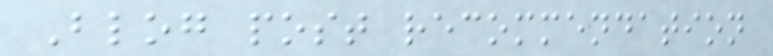Blog post recommendation
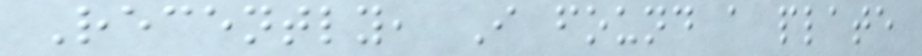Recently, I found a plate
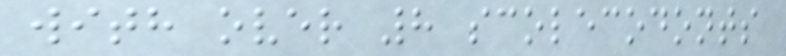with over 8 scolecodonts
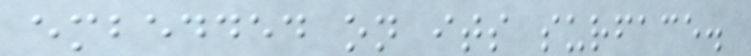embedded on its surface.
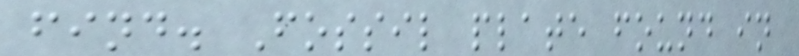find. Fossil plate found in
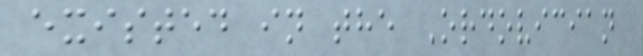existed in the Ordovician
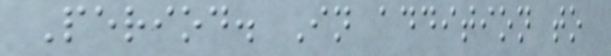Period. In addition to
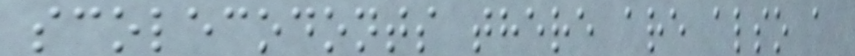scolecodonts there are also a
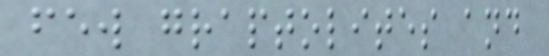few graptolites and
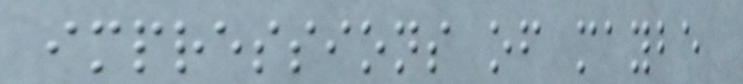impressions of maybe
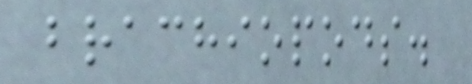brachiopods.
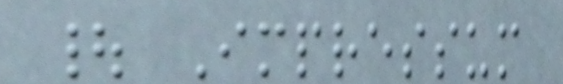| Impressum
